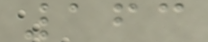163
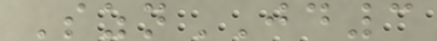SznJD3
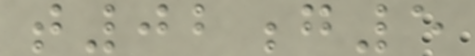t02g5
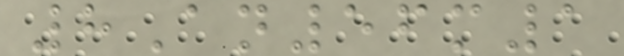8An56m1
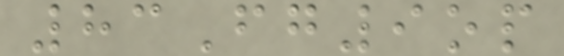83Fg9op
